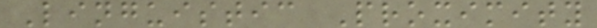Linguistic Proximity
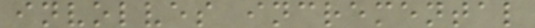involves incremental
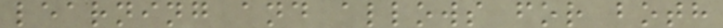learning and allows for both
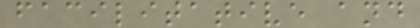facilitative and
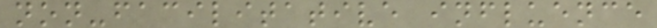non-facilitative influence
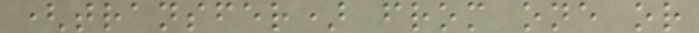(transfer) from one or
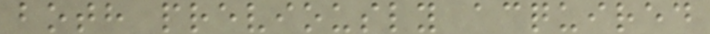both previously acquired
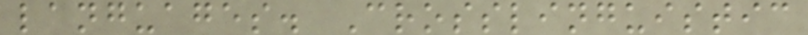languages. Crosslinguistic
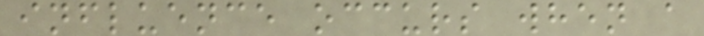influence occurs when a
